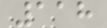118
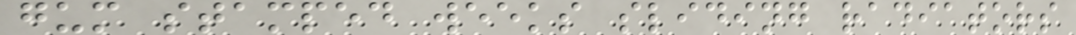gum stamped weeks sliding radiators
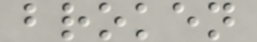broken
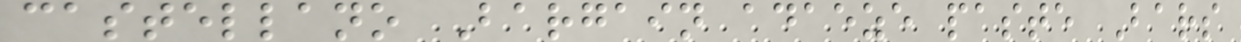castellano Bargain adaeze paste Bars
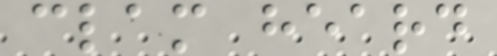clam heard
